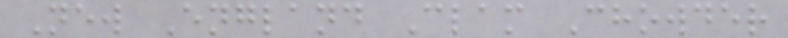New England Clam Chowder
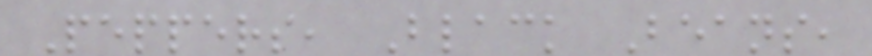Peppers, Black Beans,
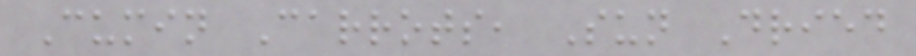Cumin Carrots, Sun Dried
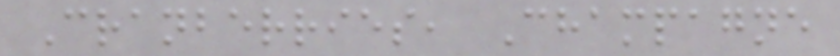Cranberries, Champagne
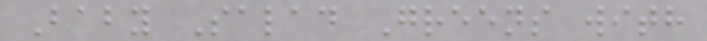Baby Salad Greens with
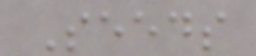Seeds
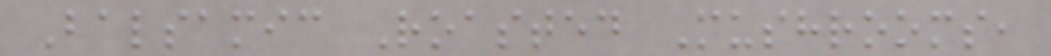Balsamic Roasted Mushrooms,
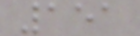151
